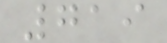719
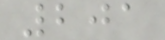201
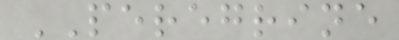PEREGRINE
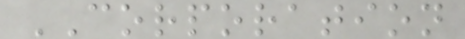CORPORATION
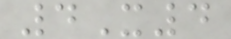4X4
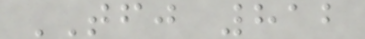TFJ 812
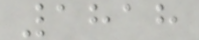1818
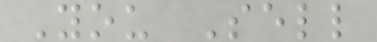You Sell
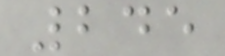245
